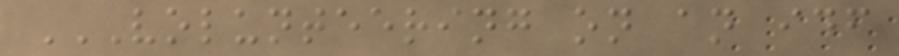VOLUNTEERING ON AN IDF
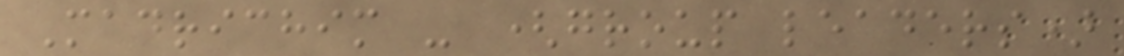Madrichim - (group leaders)
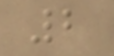2
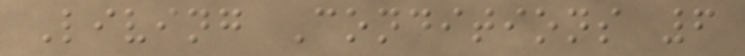Living Conditions 6
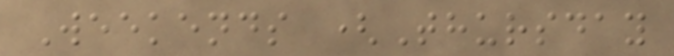Weekends (Thursday
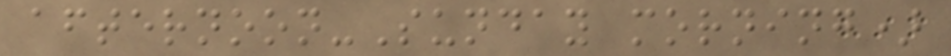afternoon-Sunday morning)
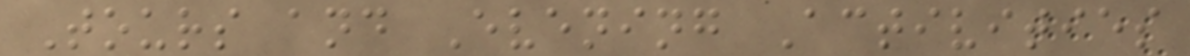Tours and Evening Activities
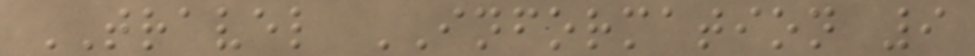TRAVEL INFORMATION 9
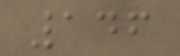146
